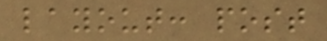layout: post
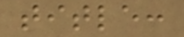title:
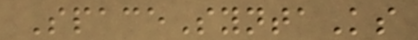SpaceSyntaKs
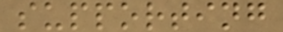supporting
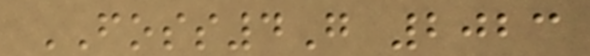FOSS4G 2023
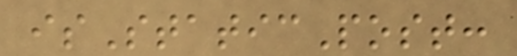isStaticPost:
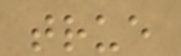true
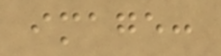image:
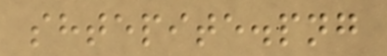shtepite.png
